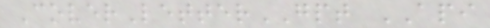CoverLetterGPT API
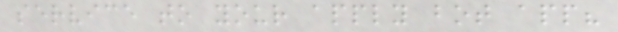service to your apply bot app?
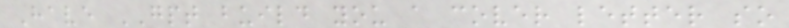Have GPT build you a cover letter so
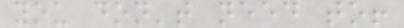you don't need to!
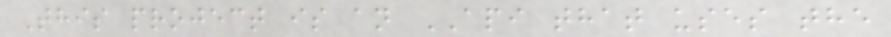This project is an API that uses the
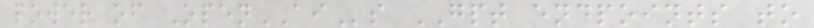power of OpenAIs GPT endpoints to
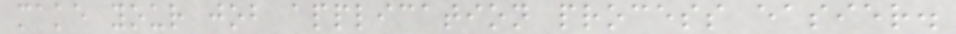make your job application process easier.
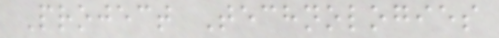Project Technologies
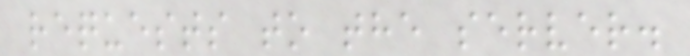requests to the server.
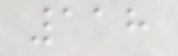118
